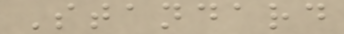Standard
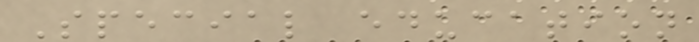Special education
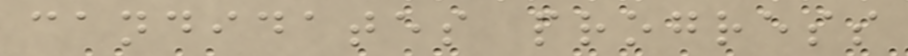candidates progress
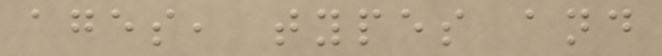ages, types and
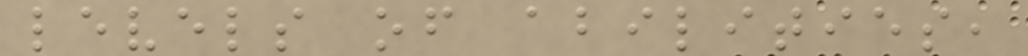levels of abilities,
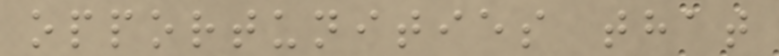opportunities that
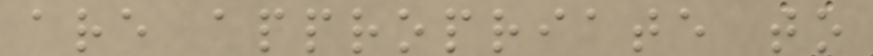are appropriate to
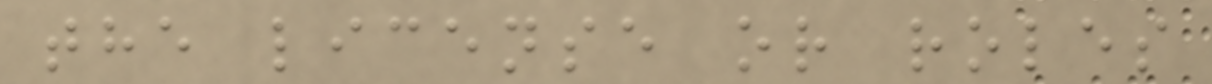the license or roles
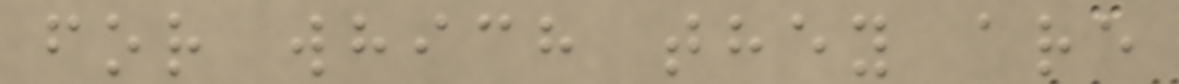for which they are
